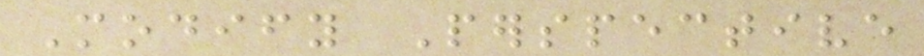Modify Perspective
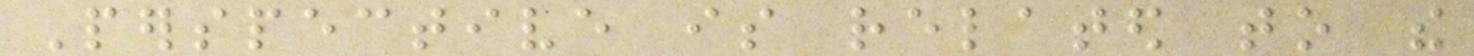Perspective is related to the
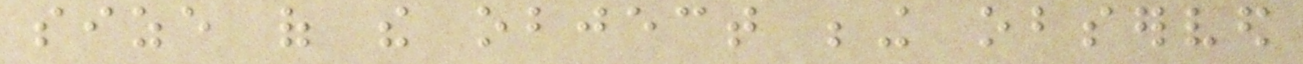size of the object being observed
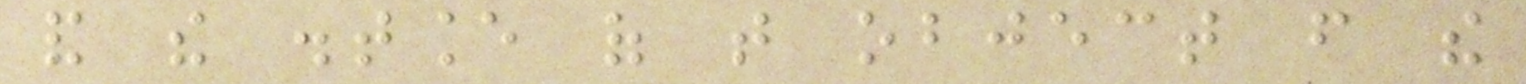and the distance of that object from the
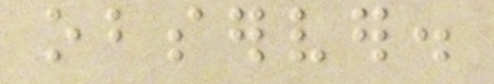observer.
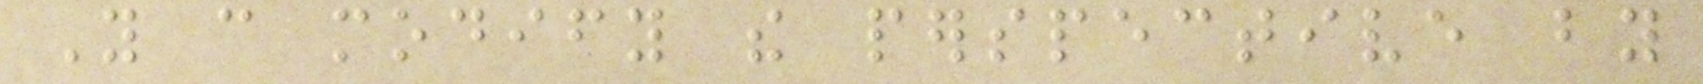You can modify the perspective by
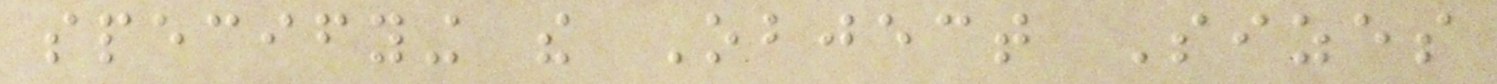specifying the Object Sizes
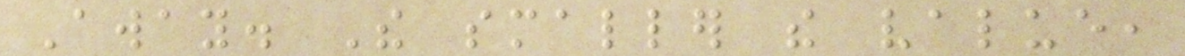Away. The smaller the value,
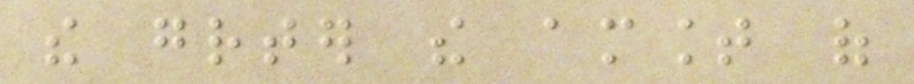the greater the amount of
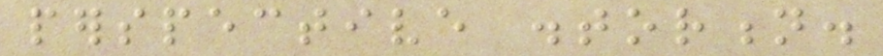perspective distortion.
